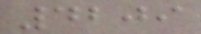4209
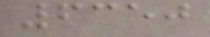6350
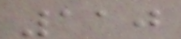110
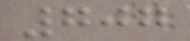707
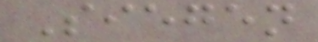Siegen
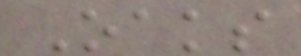Oaks
